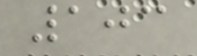103
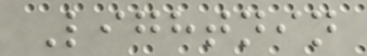Lightnin
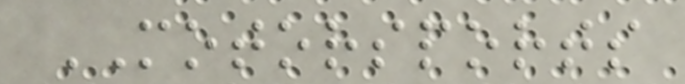MOTORSPORTS
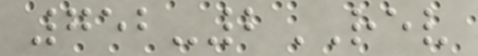752-2REV
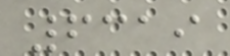6319
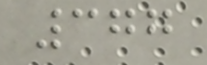377
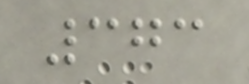373
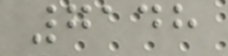7148
